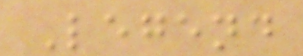Legend
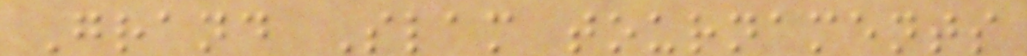Grand Slam tournaments
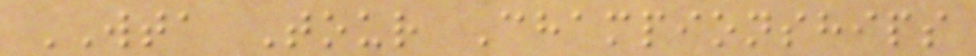WTA Tour Championships
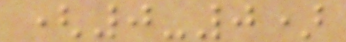(0-0)
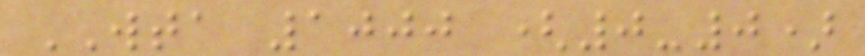WTA 1000 (0-0)
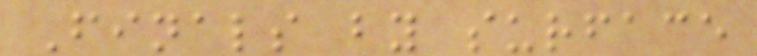Finals by surface
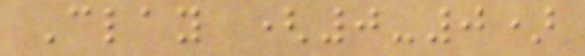Clay (0-0)
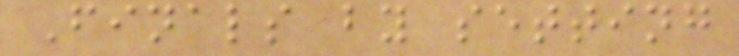Finals by setting
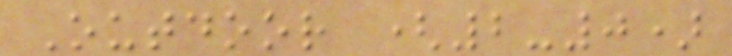Outdoor (2-0)
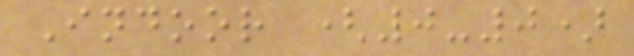Indoor (0-0)
